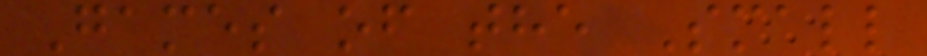Games of the Small
